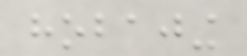hobajing
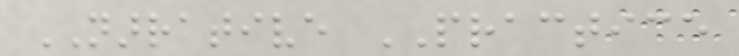NARRATIVE PRACTICE
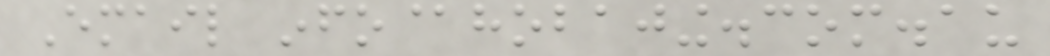Email info@hobajing.com.au
